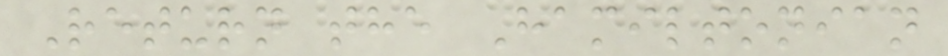Return the Hamiltonian
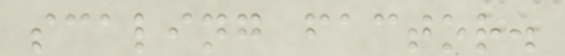scaling factor.
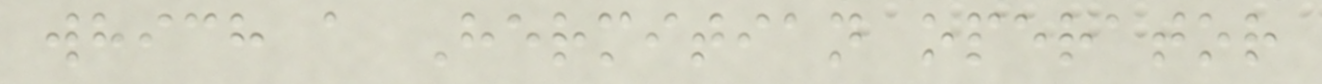which a Hermitian operator
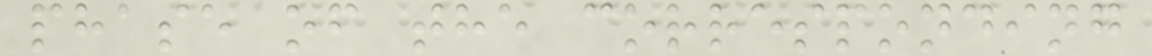phase of the corresponding
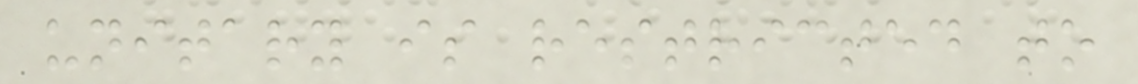unitary is restricted to
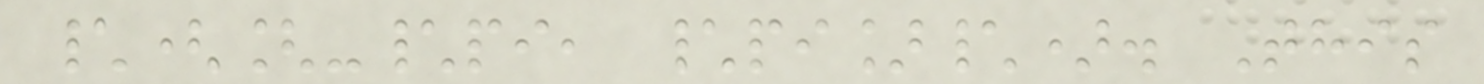\([-\pi, \pi]\). This
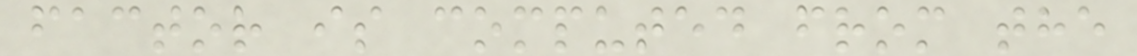factor is computed from the
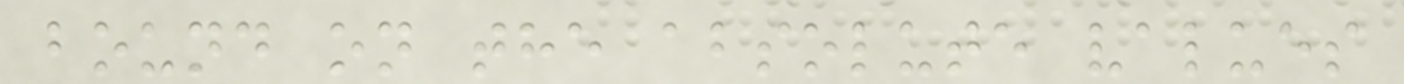bound on the absolute values
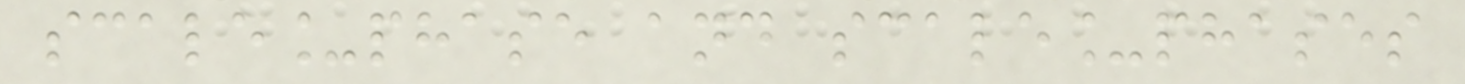scale_phase and scale_phases
